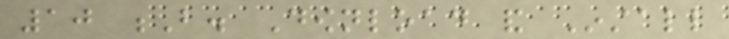10 B. Download and Install
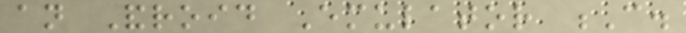an Android Emulator C.
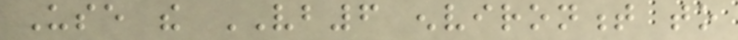Use the VB6 environment to
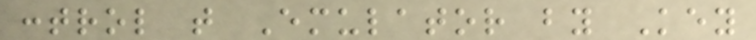control that Emulator by Key
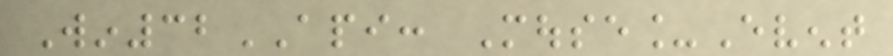Win32API: Mouse_Event
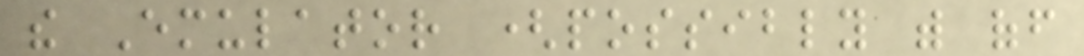the Emulator (possibly with off
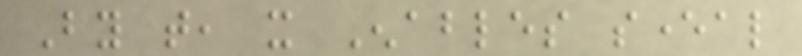By that, it Enables several
